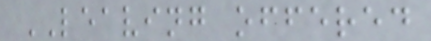LEAVING offered
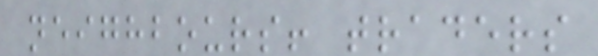neighbours! traders
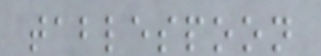tablespoon
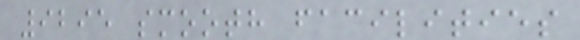9295 smooth facilities
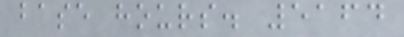base hours. 5164
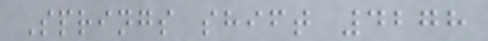Springs shift 4278
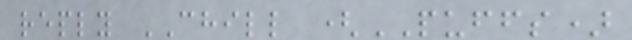reply CHILL (PUFFS)
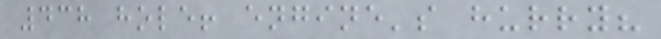438 hole! engine's hurry?
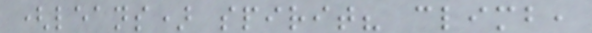(leans) spirit? climb,
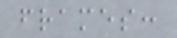frames:
